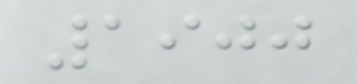1900
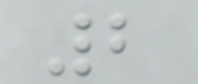2
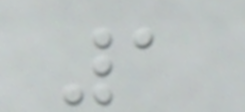1
